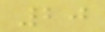20
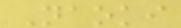Naoki
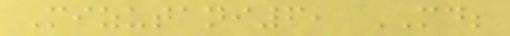Mizutani6, MD;
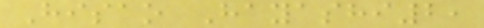Hisao Hayashi2,
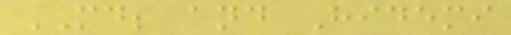MD; and Hidemi
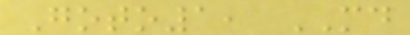Goto1, MD
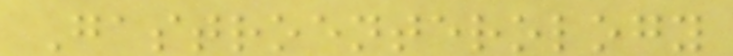Gastroenterology
